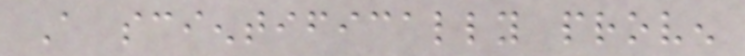A scientifically proven
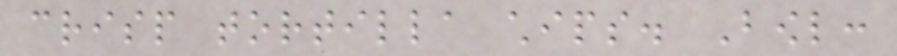crisp tortilla chips. Bowl:
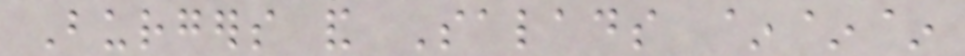Burgers and Salads ~~~
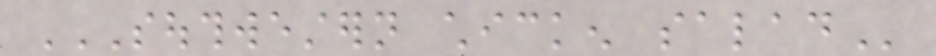SOUTHWESTERN CHICKEN SALAD
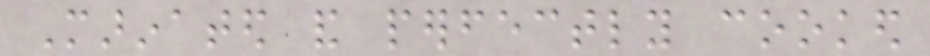Marinated and perfectly cooked
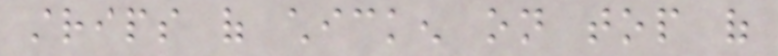strips of chicken on top of
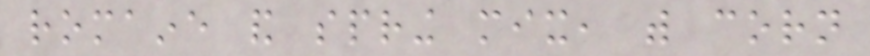romaine and spring mix, with corn
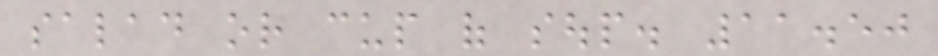salad or cup of soup. 11.50
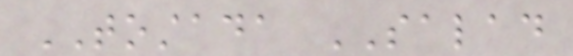TOSTADA SALAD
